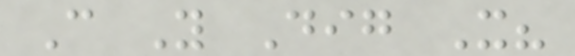Can You Dig It?
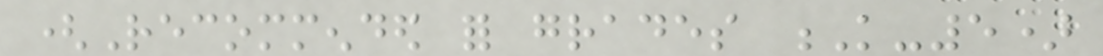(Recommended for grades K-5)
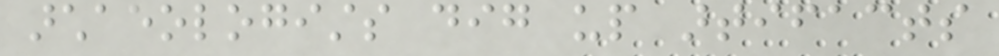archaeologists dig up artifacts
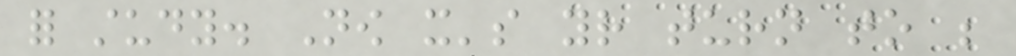for study. Now it's your turn to be
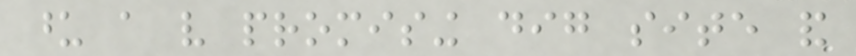upon a very promising dig site and
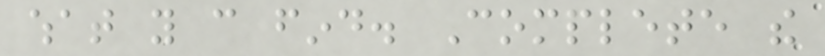what you can find. Complete the
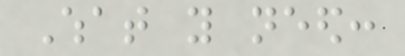What you need:
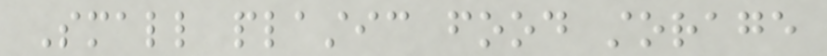Small plastic food storage
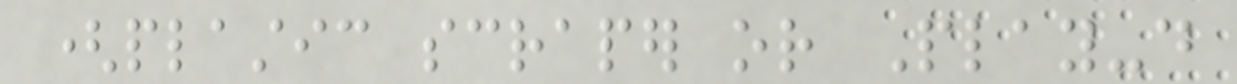(plastic scraper or Play-do
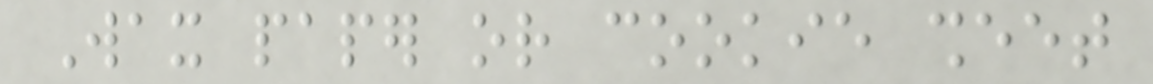Wax paper or cookie sheet
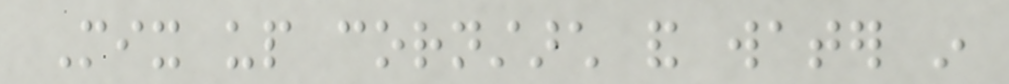Mix up cornstarch and water in
